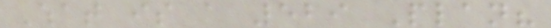What is a 529 Plan?
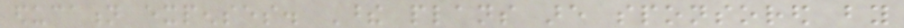education expenses. These plans are sponsored by
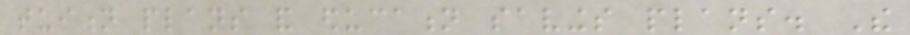tuition plans and education savings plans. The
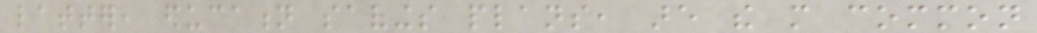latter, education savings plans, are the more common
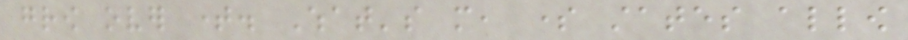grow over time. What's more, some states allow
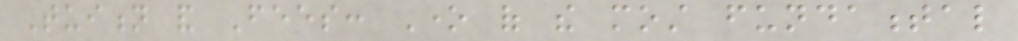Tuition and Fees: One of the most fundamental
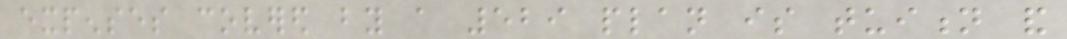expenses covered by a 529 plan is tuition and
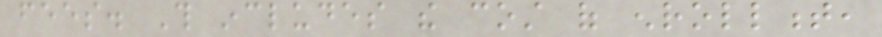fees. This includes the cost of enrollment,
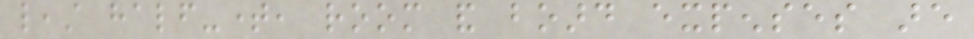least half-time, room and board expenses are
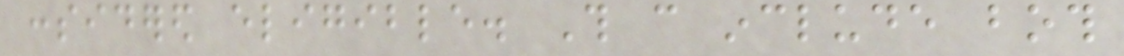considered eligible. This can include both
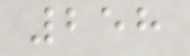258
